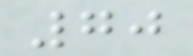70
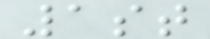1st
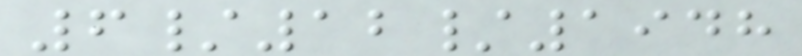6/12/1948
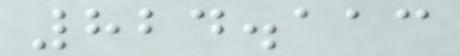824.113
